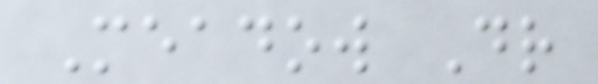Meadow Dr
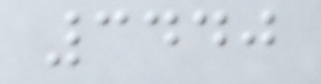3440
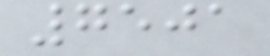7501
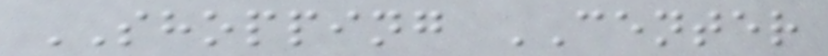SHOPPING CENTER
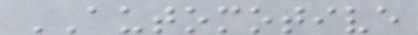AUTOMOTIVE
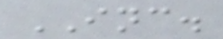INC.
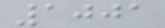1001
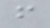f
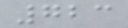723
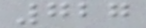727
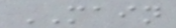MAIN
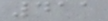411
